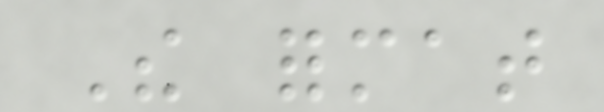The format
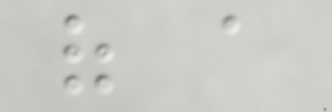of a
